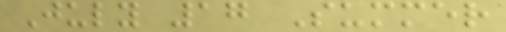July 17 Summer
